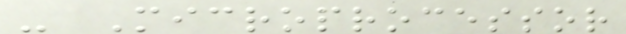- Microprocessor
